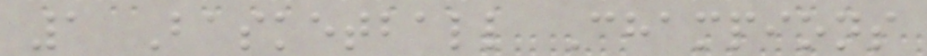1 Basketball Champions
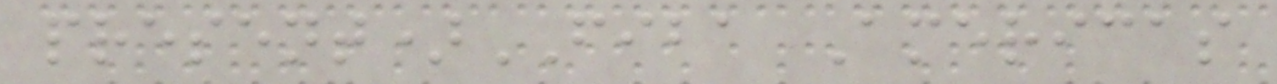present)FIBA Americas
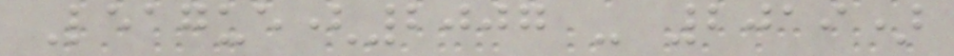League(2007 - 2019)
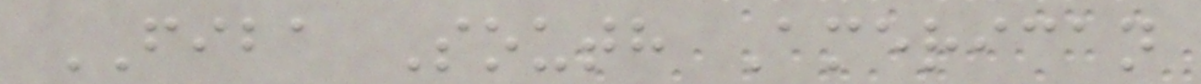FIBA South American
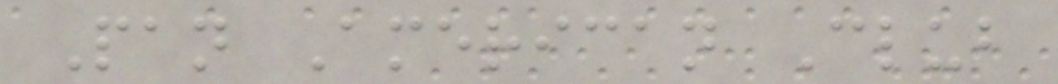Pan American Club
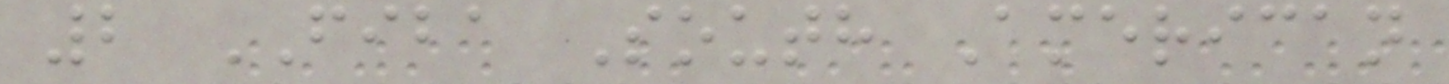2 FIBA South American
